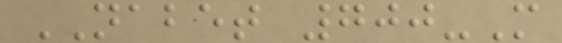NABET 700-M
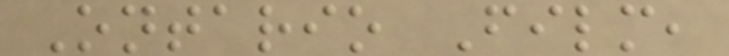Ontario Film,
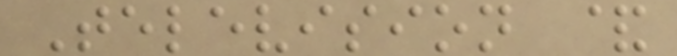Television &
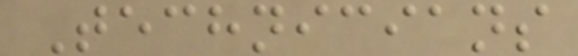Technicians
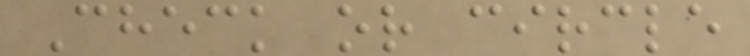Check or circle
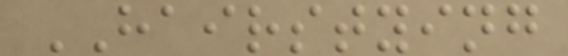HAIRSTYING
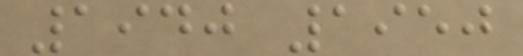1940 1950
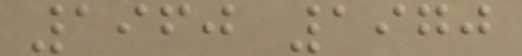1960 1970
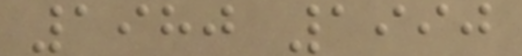1980 1990
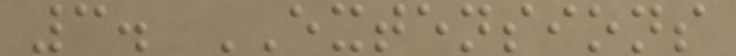3. EXTENSIONS
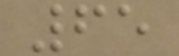65
